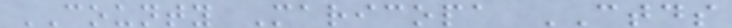COUNTY Maricopa CTDS
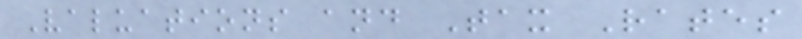Valuations and Tax Rates
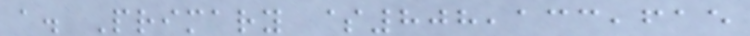a. Primary $808,133,615
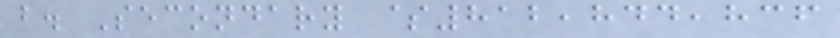b. Secondary $812,844,836
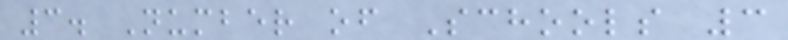3. Number of Schools 3
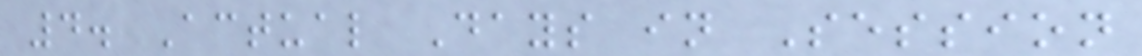4. Actual Days in Session
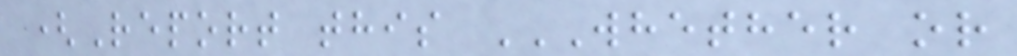(Report this WHETHER OR
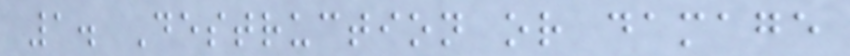1. Destruction or damage
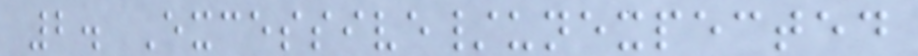2. Excessive/unexpected
